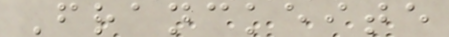Franckeite
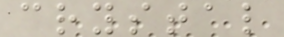crystal
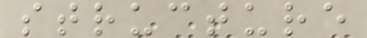structure
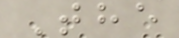The
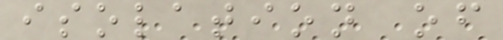isolation of
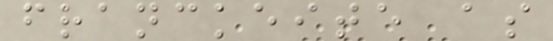franckeite as
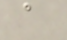a
